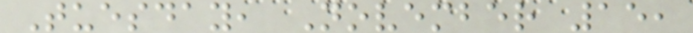Tuesday, November 15,
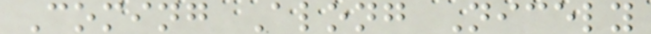Coming Along Nicely
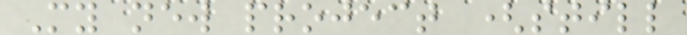My new project (still
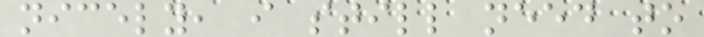nicely, i still need to
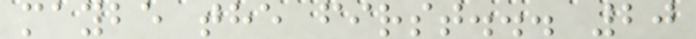maybe the first... 20
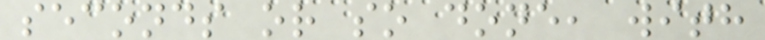seconds or so done, with
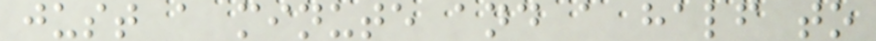just a minute and a half to
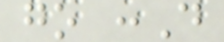go :D
